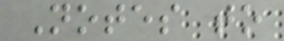Notes to
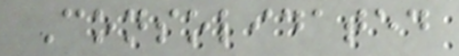Consolidated
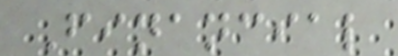Financial
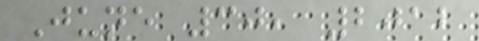June 30, 2012
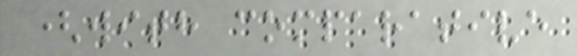(with comparative
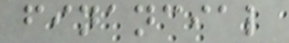financial
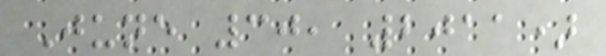June 30, 2011)
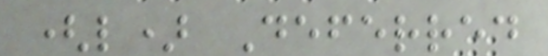(l) Deferred
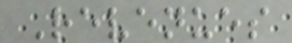Revenues
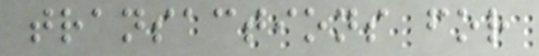transactions for
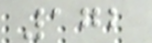172
